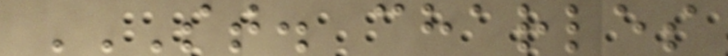ST. CHARLES
